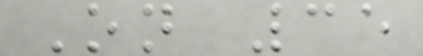On 35
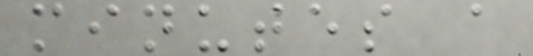minutes a
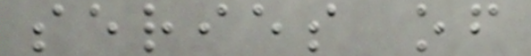series of
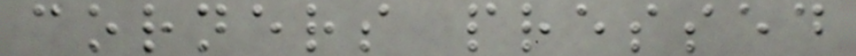corners pressed
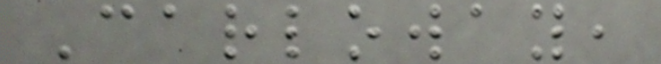Carloway,
